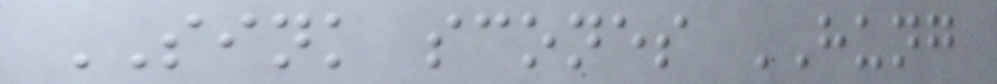SINK scones HUNG
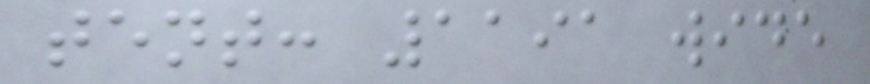tent: 1191 wide
